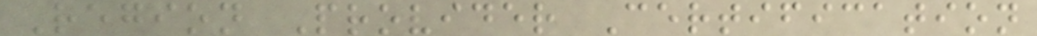Region Provider Certification
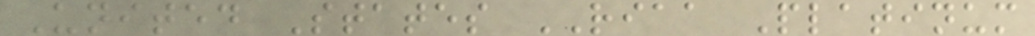United States RIAA Platinum
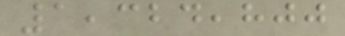1,324,800
